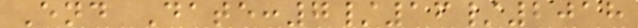End Date:7/16/2018
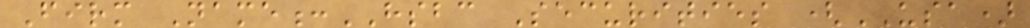Firm Name:HSBC Securities (USA)
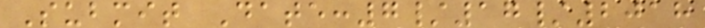Submit Date:7/17/2018
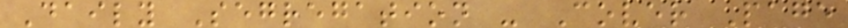Daily Segregation - Cover Page
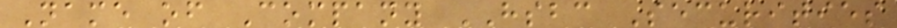Name of Company HSBC Securities
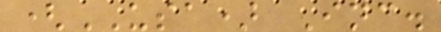(USA) Inc.
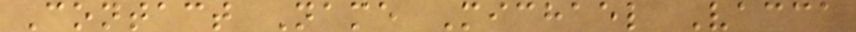Contact Name Michael Vacca
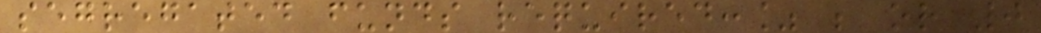segregated funds required:% ; or 0
